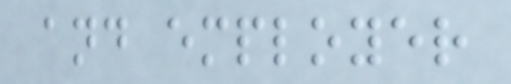and employer
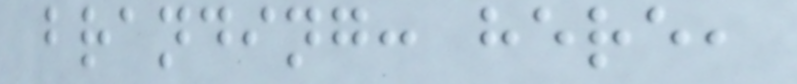branding: here,
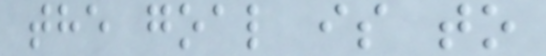the goal is to
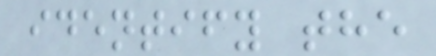identify the
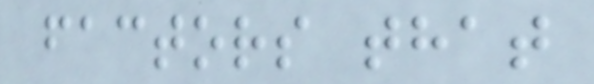factors that
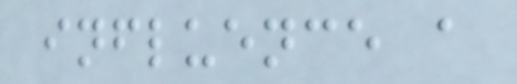influence a
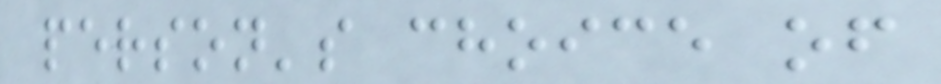person's choice of
